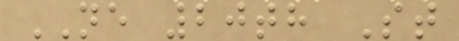NE 20th St
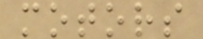motors
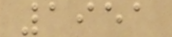1951
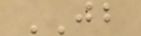JB
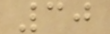30
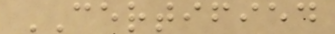CERTIFIED
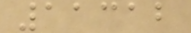11312
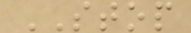STOP
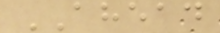AHEAD
